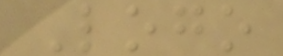Logo
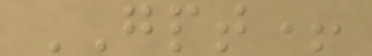GPT+
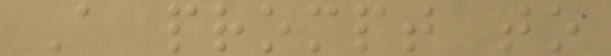A prompt to
